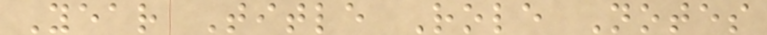Year Title Role Notes
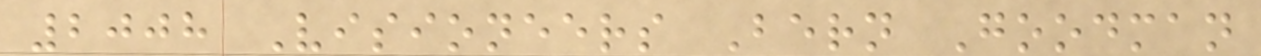2008 Visioneers Bern Goodman
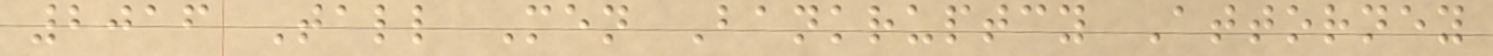2016 Tall Men Bankruptcy Attorney
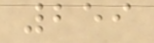259
